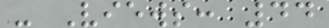- Views: 44
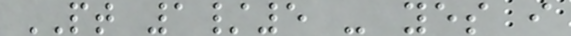PT 1/5 - yes i
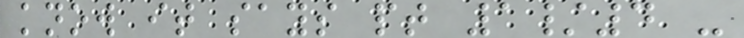know it says pt 1/4 -
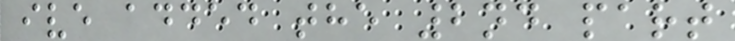ive added the 2nd part
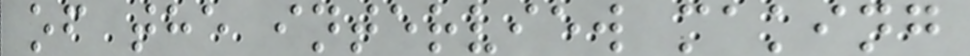of the interview making
